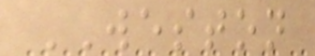WESTON
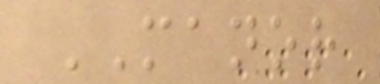MANOR
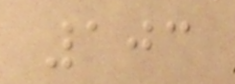103
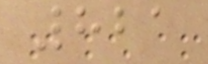821
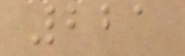221
